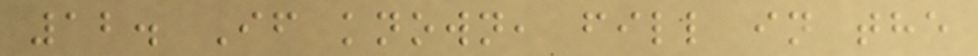12. If known, fill in the
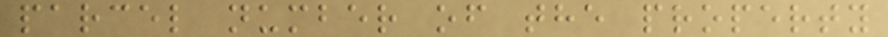parcel number of the property
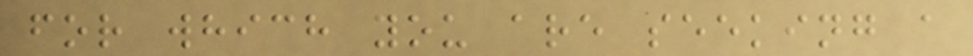for which you are seeking a
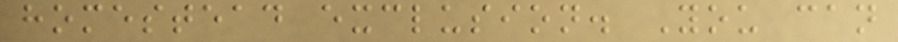homestead exclusion. You can
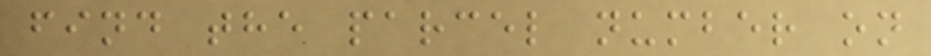find the parcel number on
